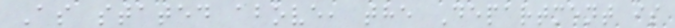As stated above, the Department is
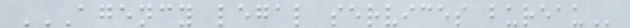AGENCY LEGAL SERVICES BUREAU
